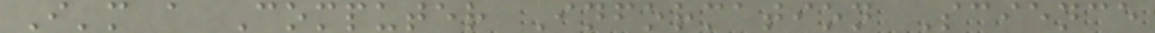I'm a Computer Information Science
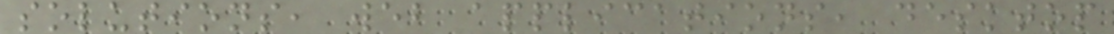solutions, web applications, desktop
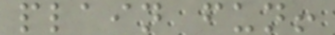plain fun!
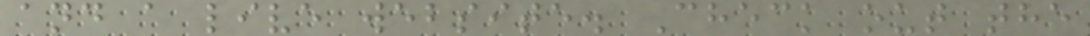and a live website. Check out the
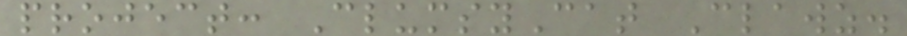project: ClumsyCat Clawz.
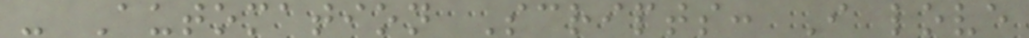- Automation Scripts: I love
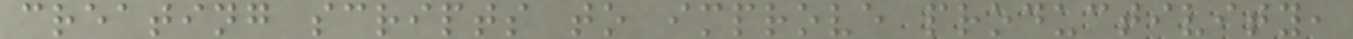creating scripts to improve productivity,
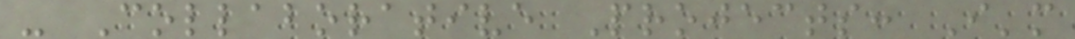- Collaborative Projects: I'm
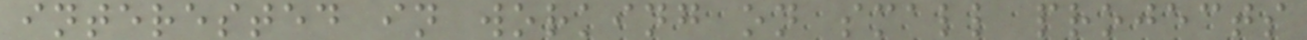interested in working on small projects
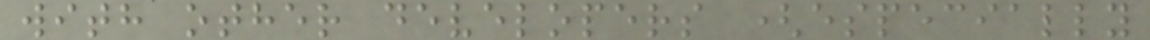with other developers (especially
